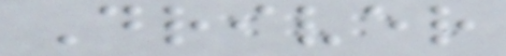Driver
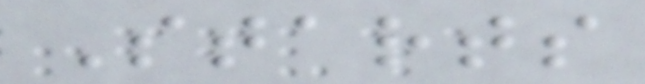Starts
